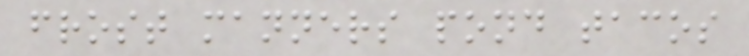frost manners pond tacos
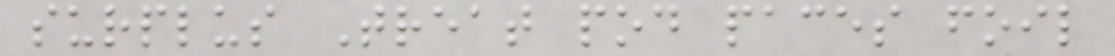surplus Treat pod paces foil
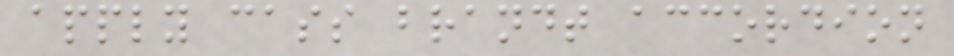apply cass brandt accordion
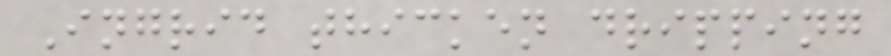Ingrid thicken dripping
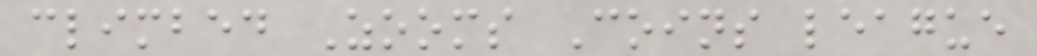climbed Zooms Coins league
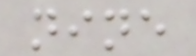nine
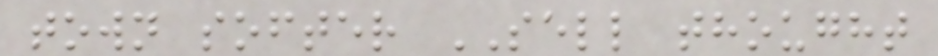town softer SELL thought
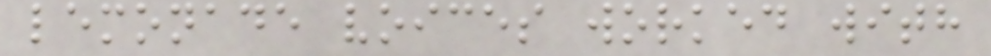lemonade voices worked with
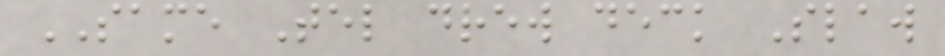SAME Tel drew deck Slaw
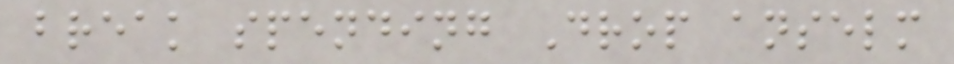break spending Drop anselm
